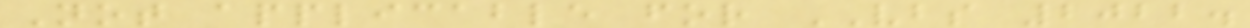Not applicable for VBS 2022.
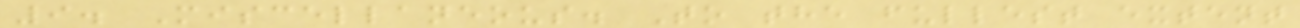9. Miscellaneous. To the fullest extent
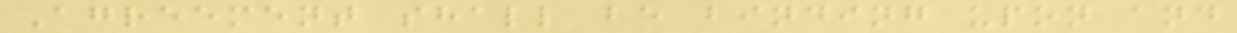Agreement shall be binding upon and
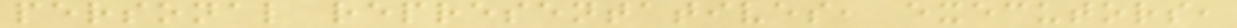personal representatives, executors,
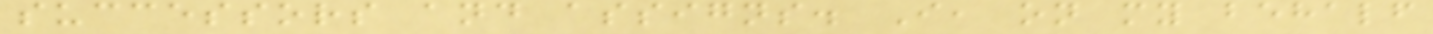successors and assigns. I, on my behalf
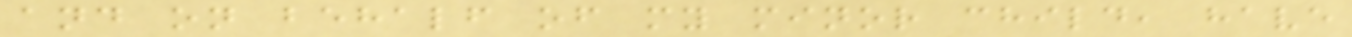and on behalf of my minor child, have
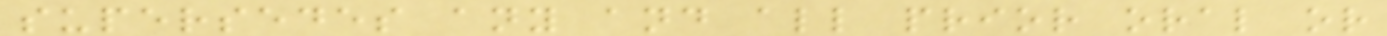supersedes any and all prior oral or
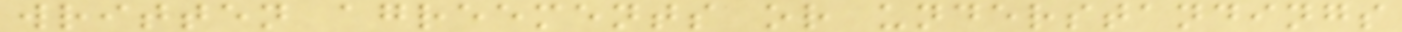written agreements or understandings
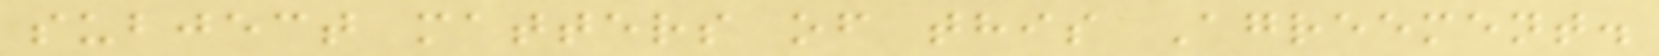subject matters of this Agreement.
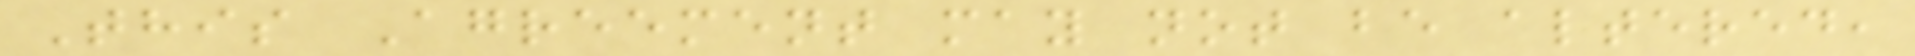This Agreement may not be altered,
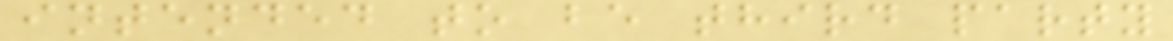intended to be third party
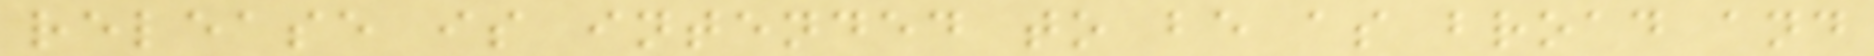release is intended to be as broad and
